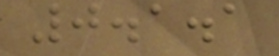0.1.1
